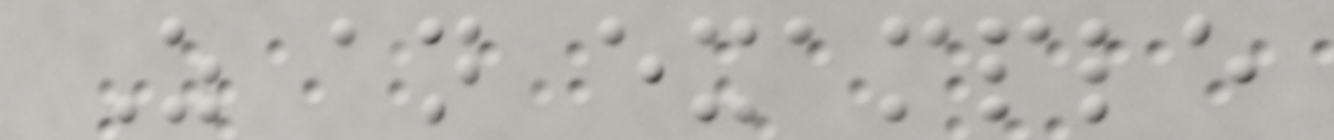As an example
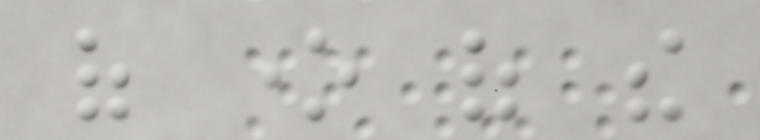of one of the
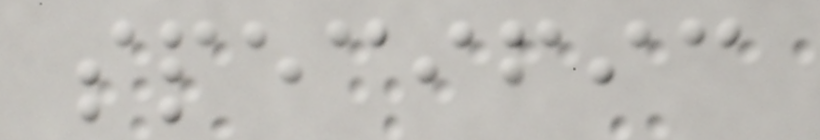specific
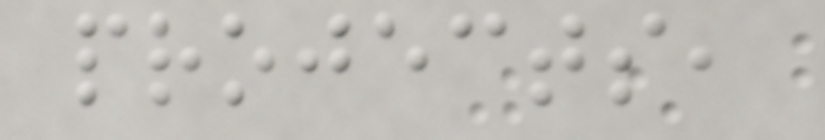projects,
